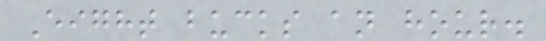Eight bucks an hour.
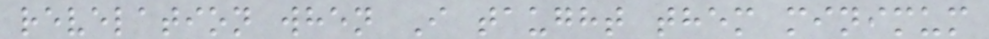revelation when I taught them minimum
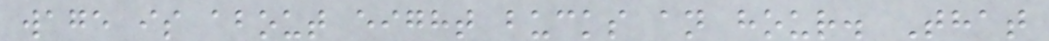wage is about eight bucks an hour. That
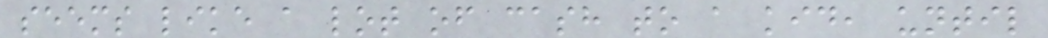seems like a lot of cash to a kid, until
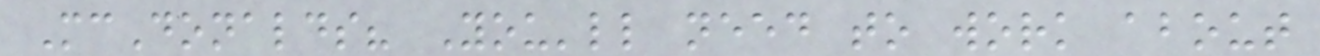McDonalds? You'll need to work about
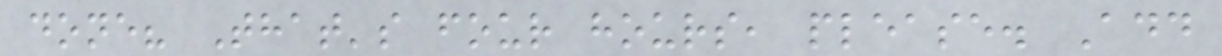done? That's four hours, please. Add
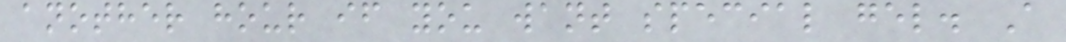another hour if you want special gel. A
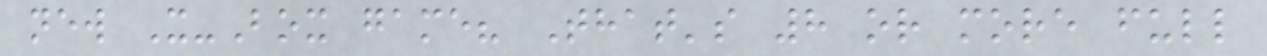new X-Box game? That's 8 or more full
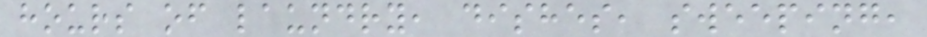hours of laundry, dishes, sweeping,
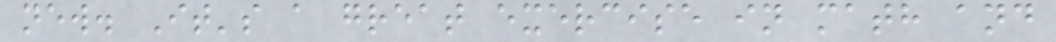new. It's a great exercise in math and
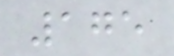175
